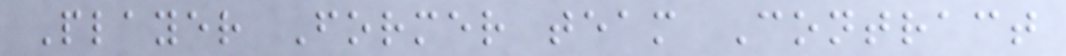Player Former team Contract
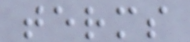terms
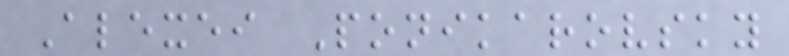Alexei Ponikarovsky
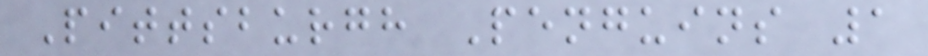Pittsburgh Penguins 1
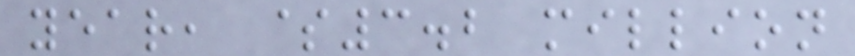year, $3.2 million
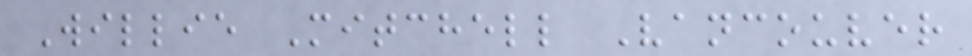Willie Mitchell Vancouver
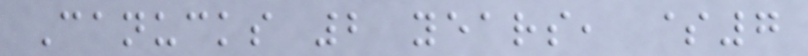Canucks 2 years, $7
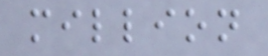million
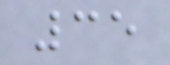35
